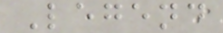Legend
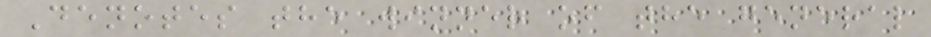Denotes the winner of the general
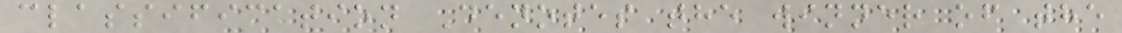classification Denotes the winner of the
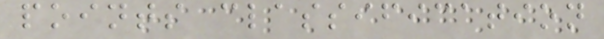points classification
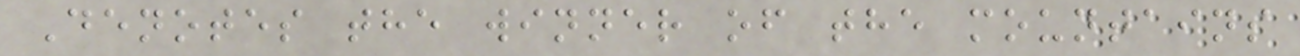Denotes the winner of the mountains
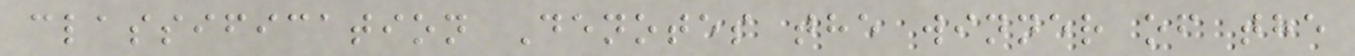classification Denotes the winner of the
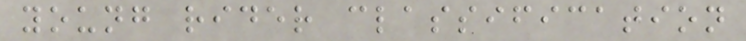young rider classification
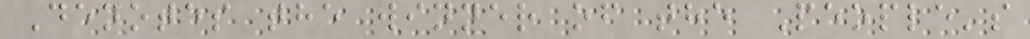Denotes the winner of the People's
